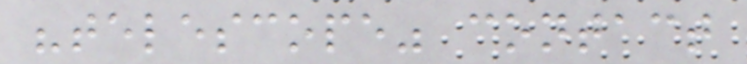"telescope" contact
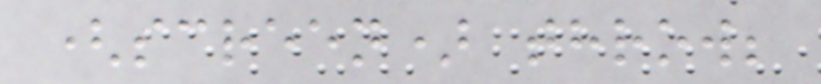(screen) throw;
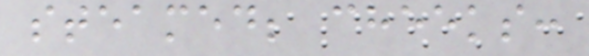steamed; cheeks:
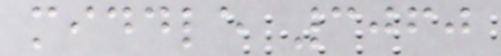middle 3060
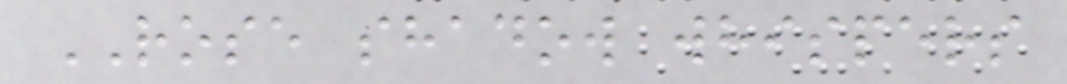ROSE shadow whispers
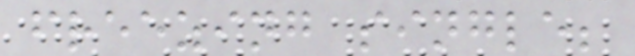freezing single;
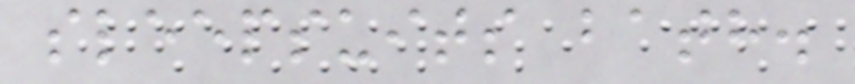sleepsuits bath.
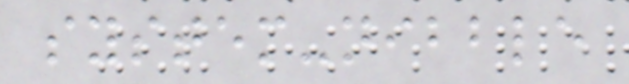system-nibble
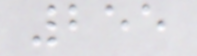255
